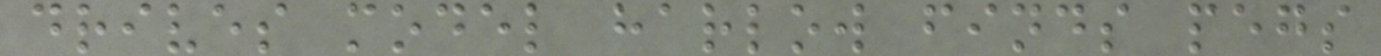drives model harlow finds pegs
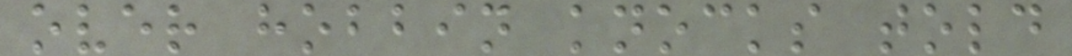over hobbin knocks told
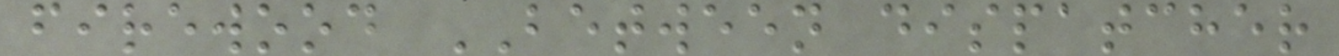firewood BETWEEN dispatcher
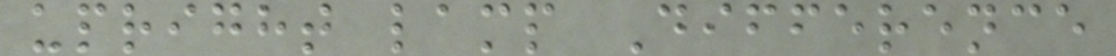upright lamp Difference
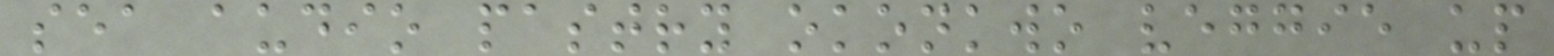sea audio pastry okonkwo veggie up
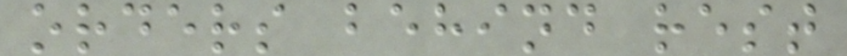orders behind rest
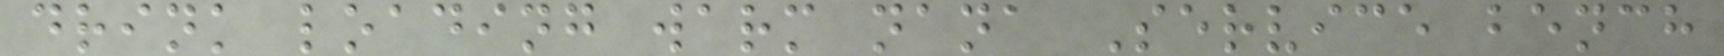drink loading warm nana Service bench
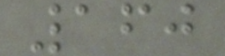160
